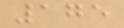175
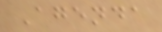Agenda
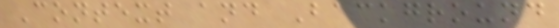Context and Background
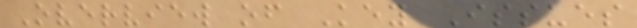Overview of Key Issues
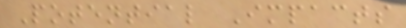Potential Impacts
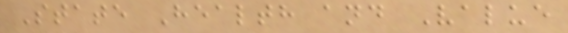State Health and Value
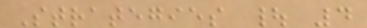Strategies | 4
